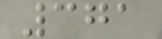371
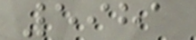5981
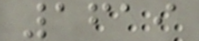1619
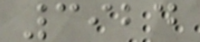3924
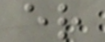er
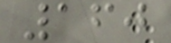160
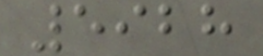5928
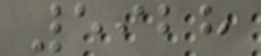5928
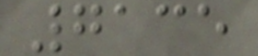7135
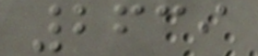2639
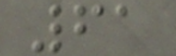61
